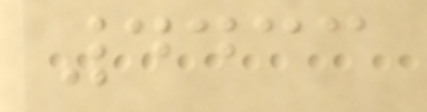4433
